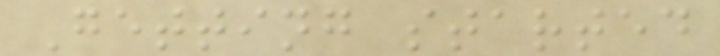Getting started
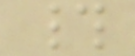#
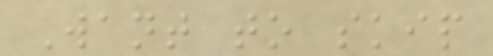Want to skip
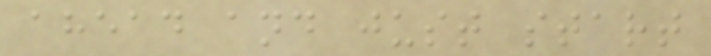ahead and just start
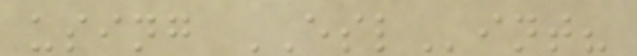using ESLint?
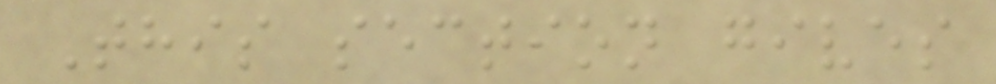This section gives
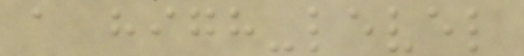a high-level
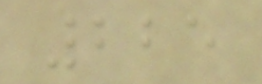225
